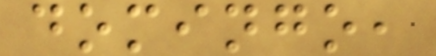domingo,
